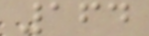164
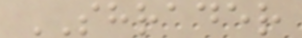SHRADER
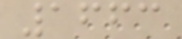1663
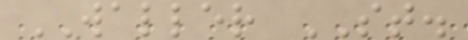WALLER ST.
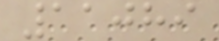11089
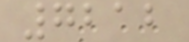7212
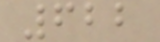622
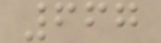667
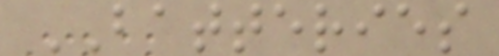BATTERIES
